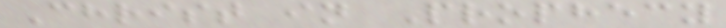Christ in Prophecy
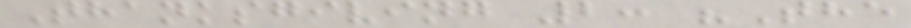Thanksgiving 2: "The
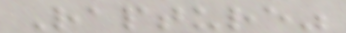Rapture"
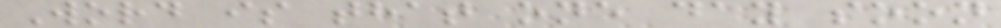Word is that one day soon
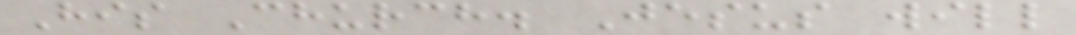His Church. Jesus will
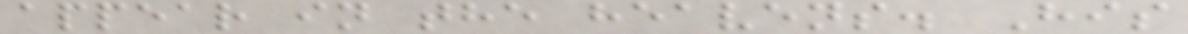appear in the heavens. His
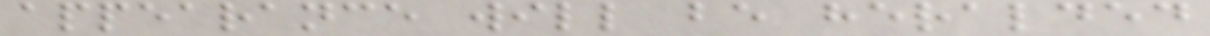appearance will be heralded
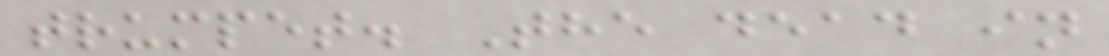trumpet. The dead in
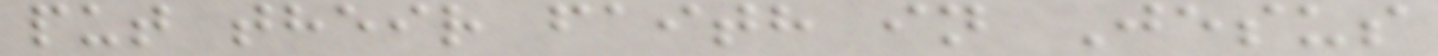put their faith in Jesus
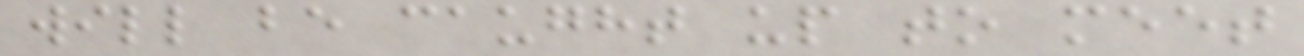will be caught up to meet
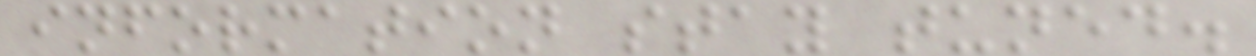information stay tuned.
